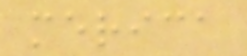merica
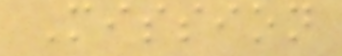Mission
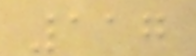117
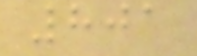801
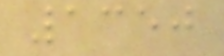1350
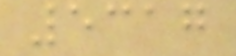5317
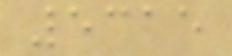5315
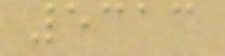5313
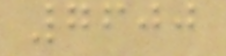7600
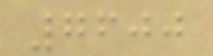7600
